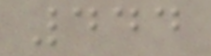444
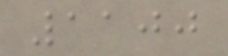1100
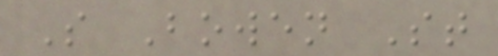S Bowen St
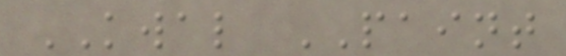KWAL PAINT
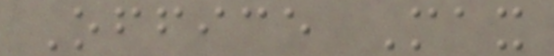Office Max
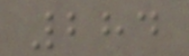284
